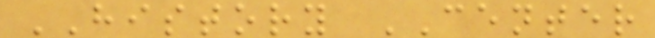HISTORY CENTER
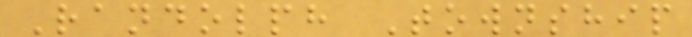Randolph Township
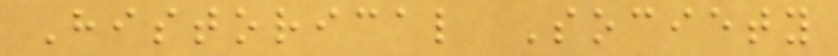Historical Society
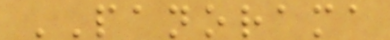PANORAMA
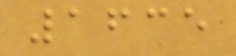1635
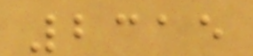2315
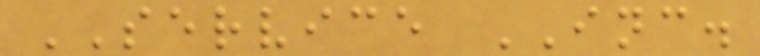SERVICE INC.
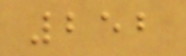252
